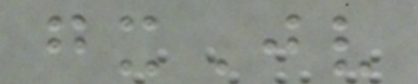gxJv
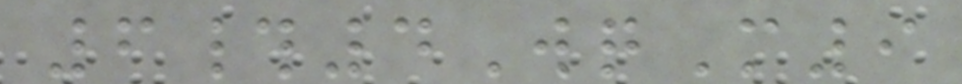6#4WqM9
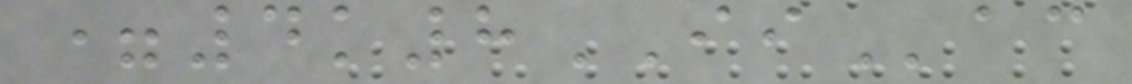=4k8IIac
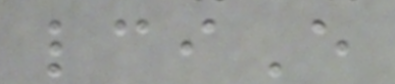lciE
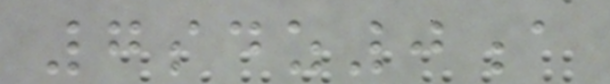7sdz0a
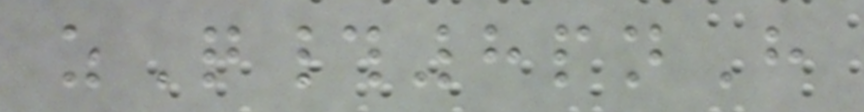zQ#8pnH
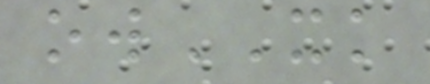owXK
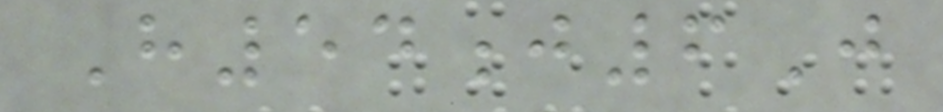H54j6J
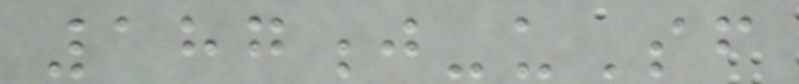187j-uSf
